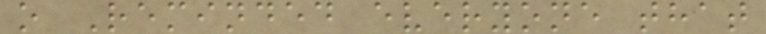o Reminded everyone that
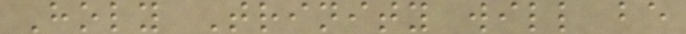Holy Trinity will be
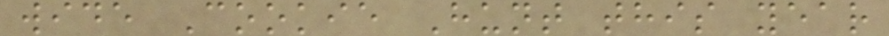wide Cookie Hunt this year
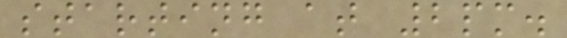starting at 2pm.
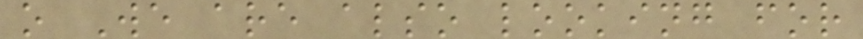o We are also looking for
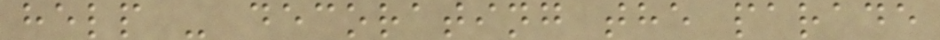help - decorating the parade
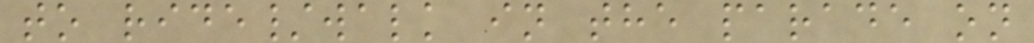to ride/walk in the parade on
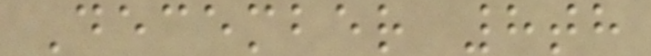December 8th
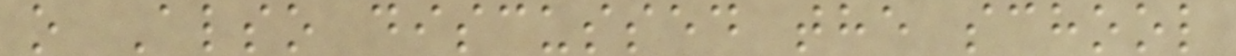o Also discussed the school
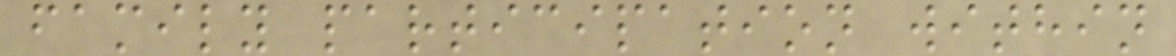family participation within
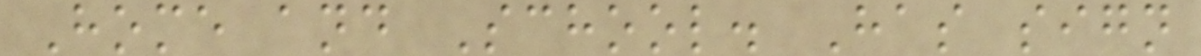Home and School. Has sign
